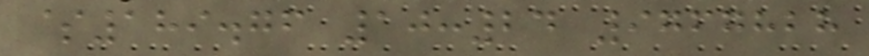$189.76 10:24 9767828
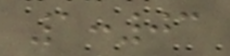1:03
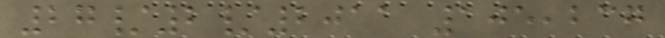27/2/2011 105,237
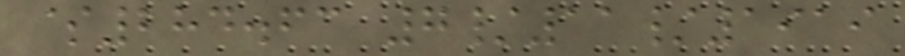$284.63 7/11/1919
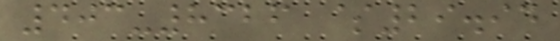403-8326 $29.94
